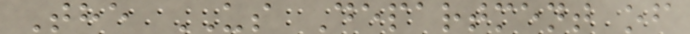The US Department of
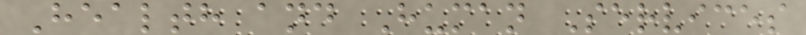Health and Human Services
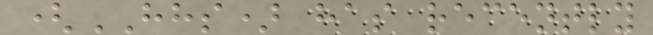(HHS) has recently
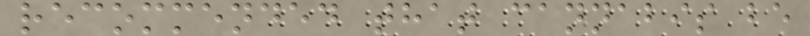recommended that cannabis be
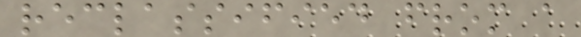reclassified from a
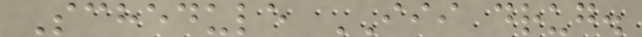Schedule III drug.
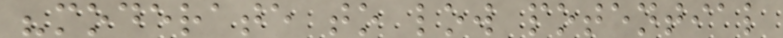"moderate to low potential
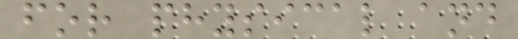for physical and
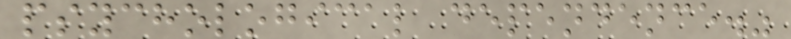psychological dependence."
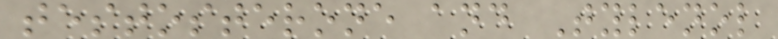testosterone and Tylenol
